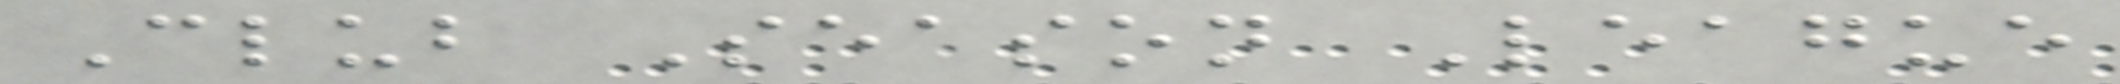Club Season League
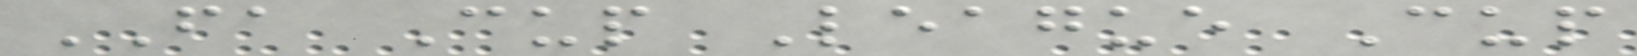FA Cup League Cup
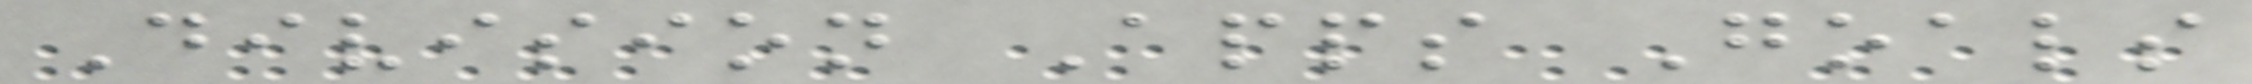Division Apps Goals
